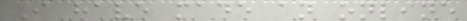I have made an online
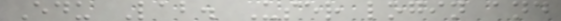Edu Lab. User login and
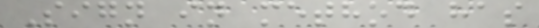Sign in method has
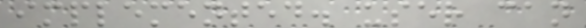implemented. user can
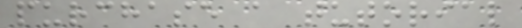purchase a tutorial
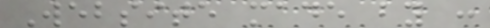Website made by :
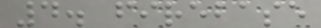4. firebase
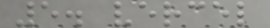5. vercel
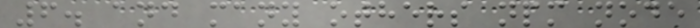6. and many others npm node
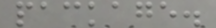package.
